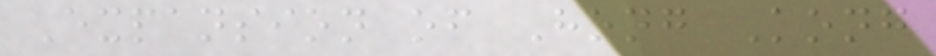Expansion of Hong Kong
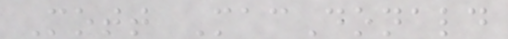Mott MacDonald
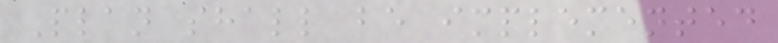Plan shall be implemented
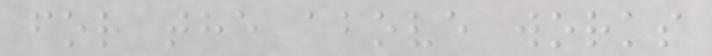for the above works
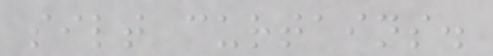silt curtains.
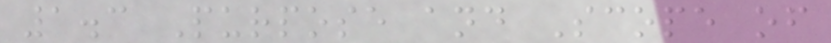1.3 Purpose and Scope of
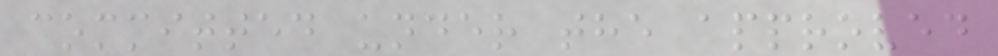committed under the approved
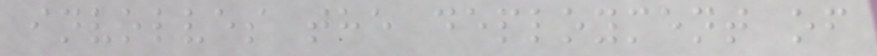involves the deployment of
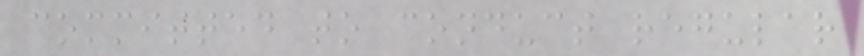committed to conduct regular
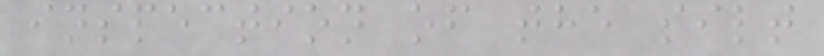inspection of the silt
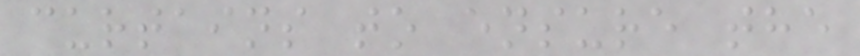curtains to ensure the
